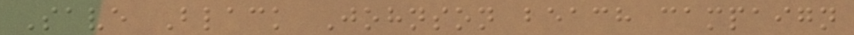Save Black Johnson beach campaign
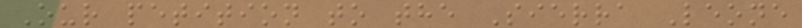Our petition to the Sierra Leone
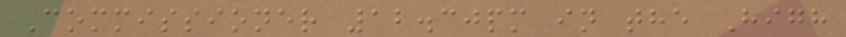Commissioner 12.30pm in the High
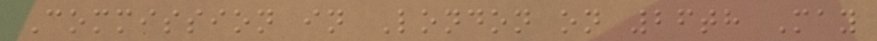Commission in London on 26th May
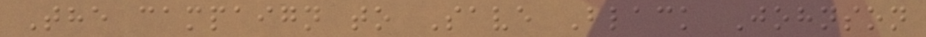The campaign to Save Black Johnson
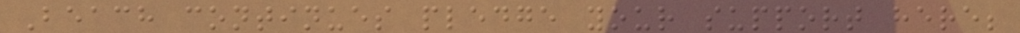Beach continues pledge your support here;
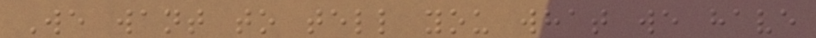We want to tell you what we have
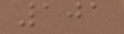101
